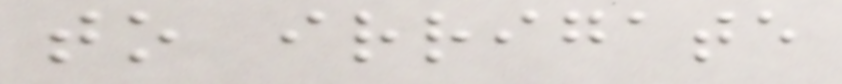to irrigate
